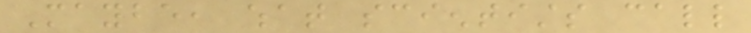Maybe, what scientists call
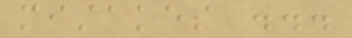mistakes ...
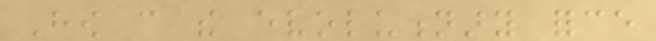How can the evolutionary force
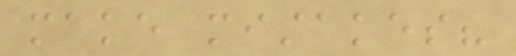make mistakes?
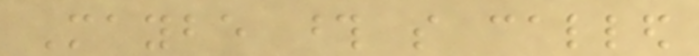Maybe those so called
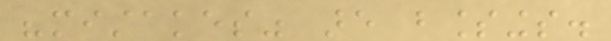"mistakes" are blessings.
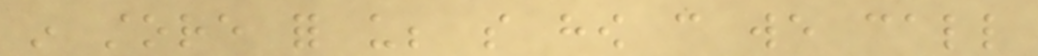in store for us; so how can we call
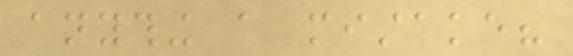anything a mistake?
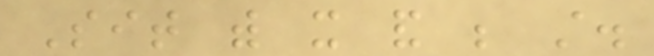Sit with it and be still.
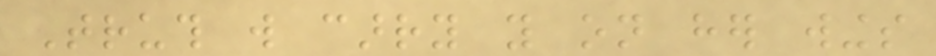Truth will carry you on her wings
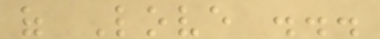of Love ...
